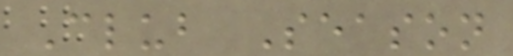Club Season
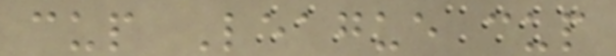cup League cup
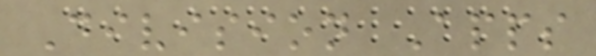Division Apps
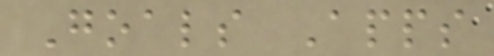Goals Apps
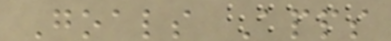Goals Apps
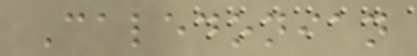Caledonian
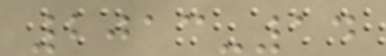2013-14
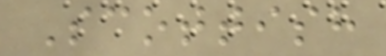Scottish
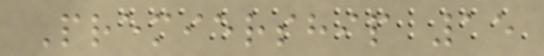Premiership 15
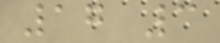17 3
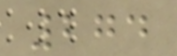274
